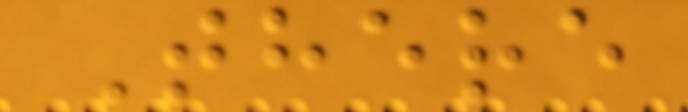There
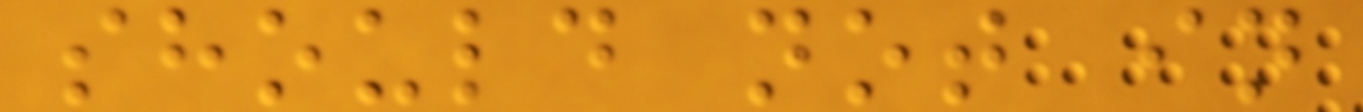should not in
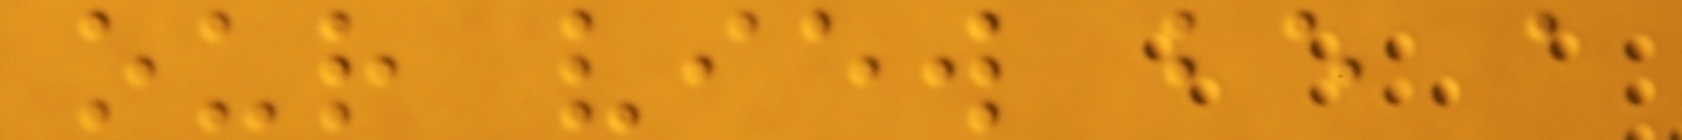our view be a
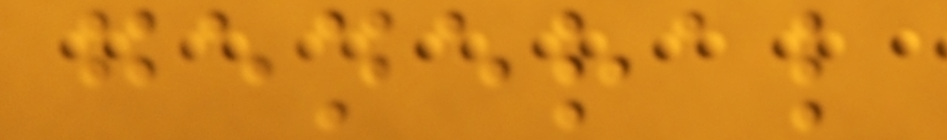general
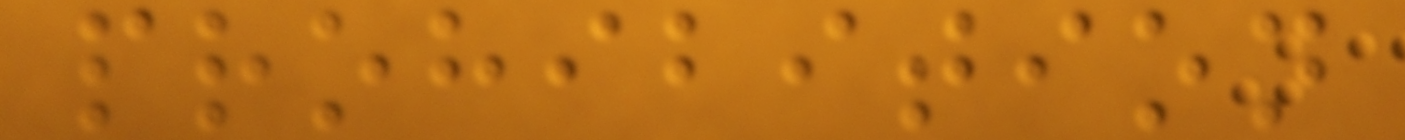prohibition
